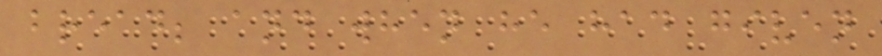bread; and when he had given
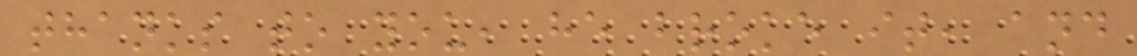thanks to you, he broke it, and
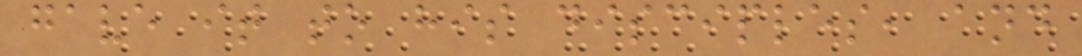gave it to his disciples, and
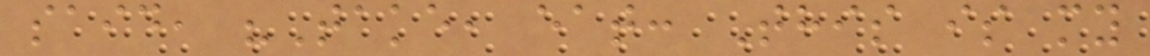said, "Take, eat: This is my
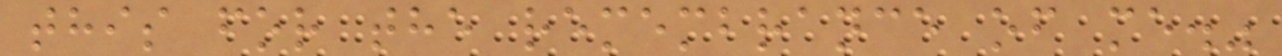this for the remembrance of me."
